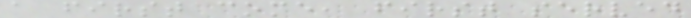a first come, first served
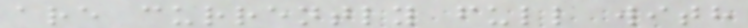are currently full with
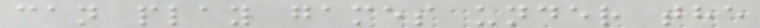can play games under the
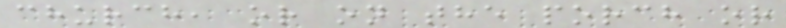church, or on the porch or
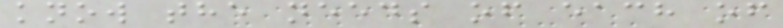know the needs of each of
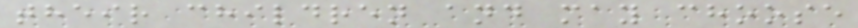their children and may choose
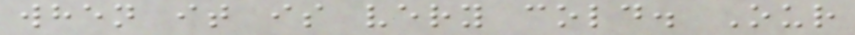when it is very cold. Our
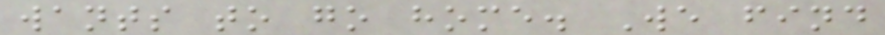wants to go home. We find
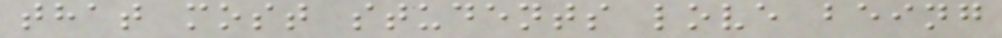that most students love being
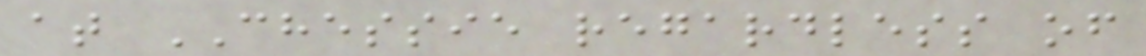at CHESSIE regardless of
